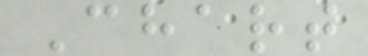Chart
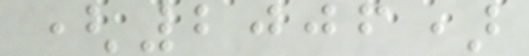(2006)
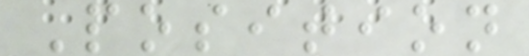Position
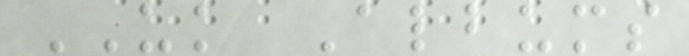UK Albums
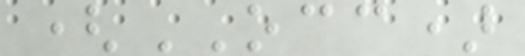(OCC)
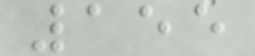155
